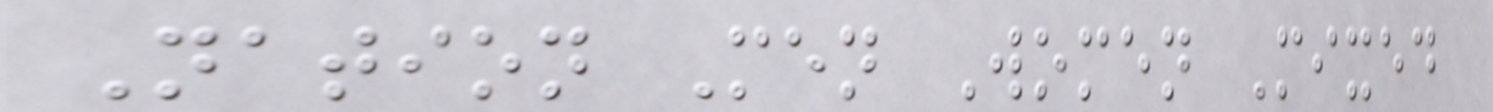Nation Men Women Mixed
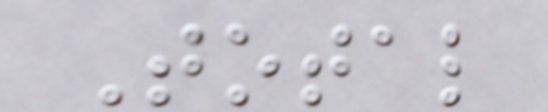Total
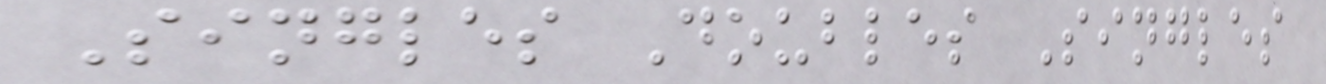Singles Doubles Singles
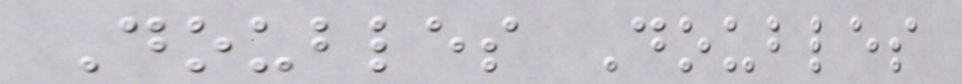Doubles Doubles
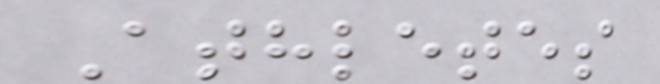Athletes
